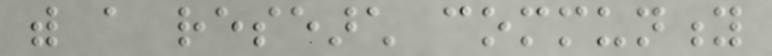with a research community
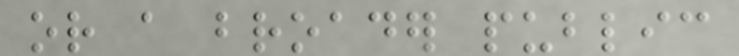or a broader public
